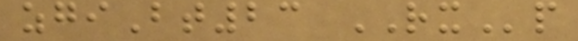zgiBt23 RXp
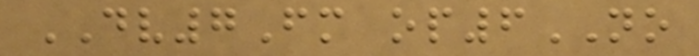DV7Fm op6NO
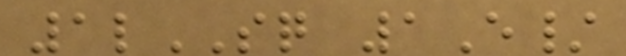1lSQ 1E/
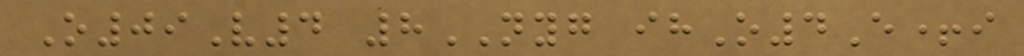O09V4 8NYG ihO4E+i
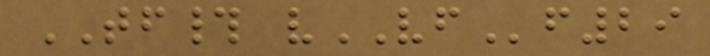TF# vVFf29
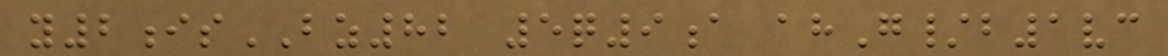y2isBZ82 5q9a ahG/b1vc
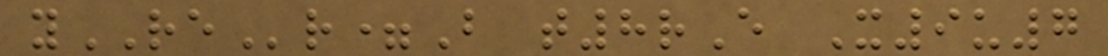yREr=B t8rE X9u7
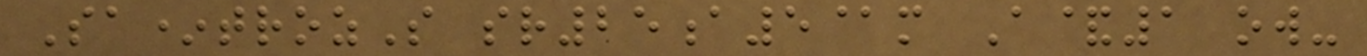Sa*trozS sr25a5@m A&1 ow-
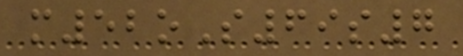m52oS69s7
